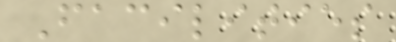Facilities
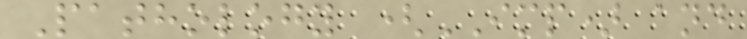Pathology (IMP) and
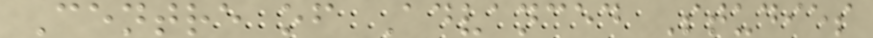Centre of Advanced Studies
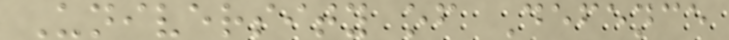University of Defence
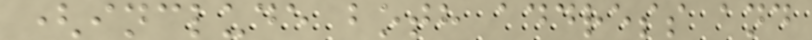(include both address and
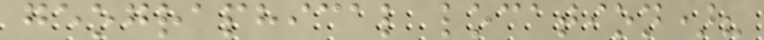geographical location)?
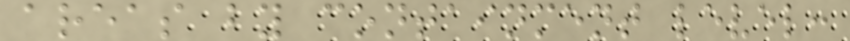areas by containment level:
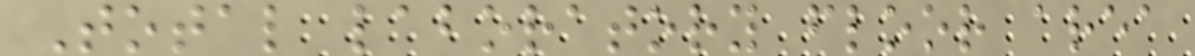Total laboratory floor area
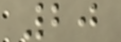20
